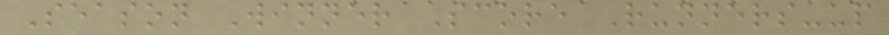Season Winner Score Runners-up
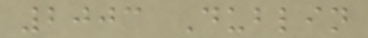2003 Dublin
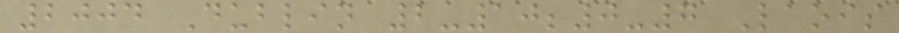2004 Dublin 2-10;0-7 Laois
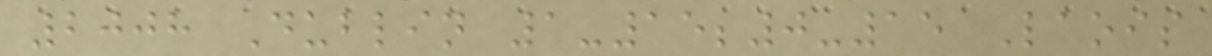2008 Dublin 1-15;0-15 Laois
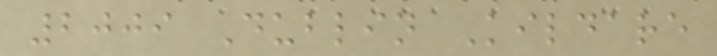2009 Dublin Kildare
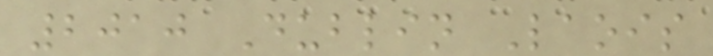2010 Dublin Laois
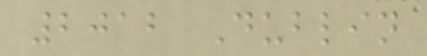2012 Dublin
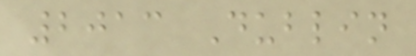2013 Dublin
